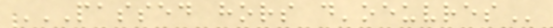PASSED HORS D'OEUVRES
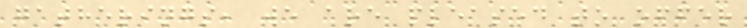gatherings, we are pleased to offer
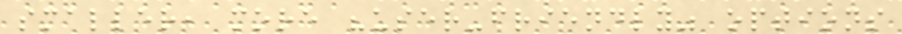smaller, more "user-friendly" options
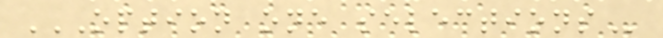OPTION ONE SELECTIONS
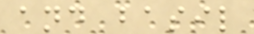and basil
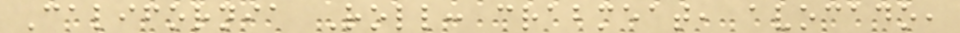California Roll: crabmeat, avocado,
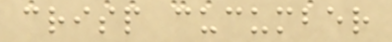crisp cucumber
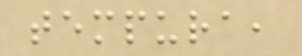tempura,
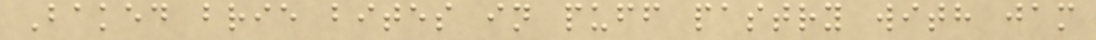Baked brie bites in puff pastry with jam
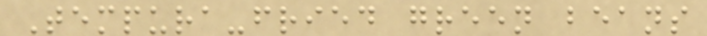Tempura-fried green beans
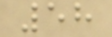58
